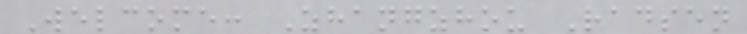Welcome: Zhangzhou Radsen
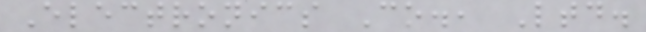Electronics Co., Ltd.
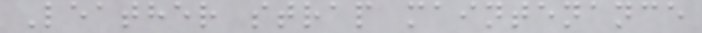Leather strap maintenance
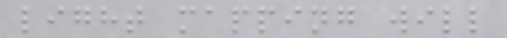light mapping will
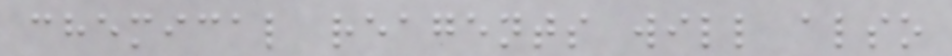chemical reagents will also
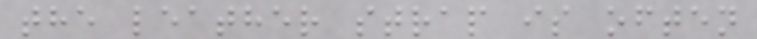the leather strap is often
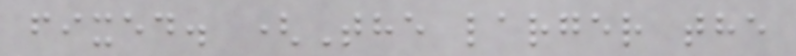fixed. (The larger the
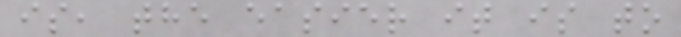is, the easier it is to
